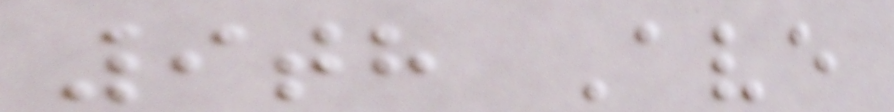9th Ave
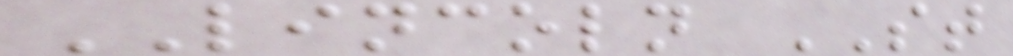LINCOLN ST
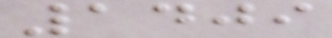1409
